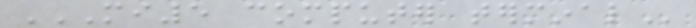MI5 COMPUTER TERMINAL
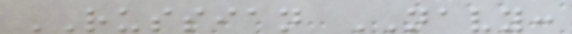RUSSIAN NAVY:
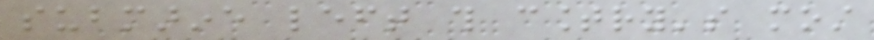submarine left this country's most
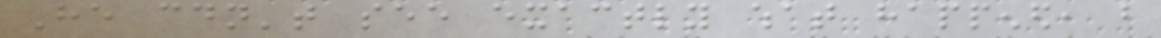He couldn't see exactly what happened, but
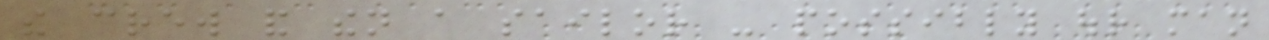the crew and then a sailor - possibly our man
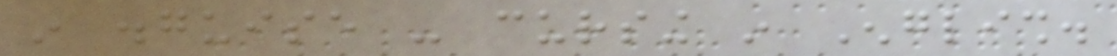in disguise - cursing in English.
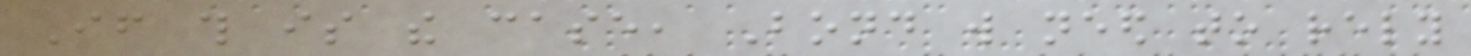If this is the case, Bond will need to rely
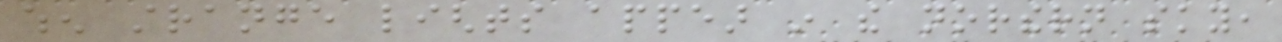when strange lights appear in the northern sky,
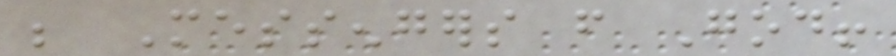be Messengers from God!
